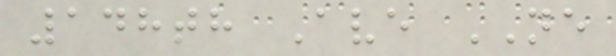148th Ave NE
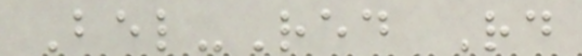Bel-Red Rd
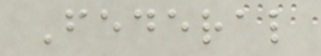Federal
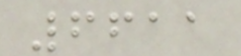6611
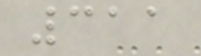311
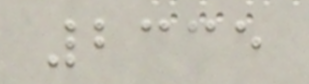2335
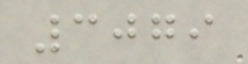3079
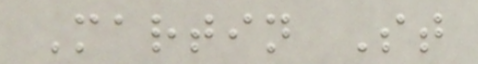Martin St
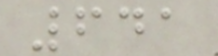641
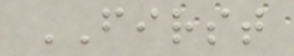FIRST
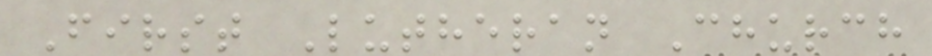First Lutheran Church
